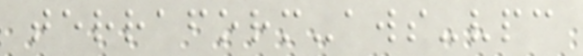terraform-aws-vpc
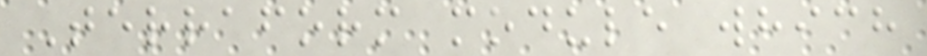Terraform module which
